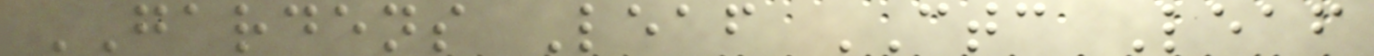GARDENS Leaf CTC Leaf
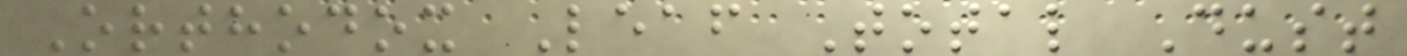Orthodox Leaf Total Dust
